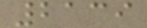2139
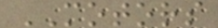MOTORS
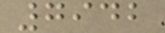7942
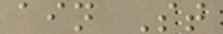ain St
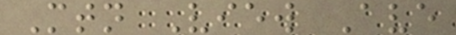Mtn View Ave
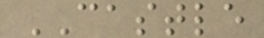CASTLE
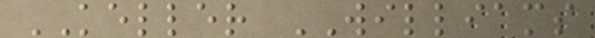KELLER WILLIAMS
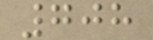708
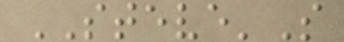STEVE'S
